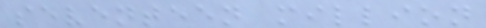seventeen million
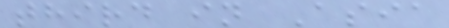third in Asia
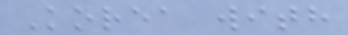Korea with
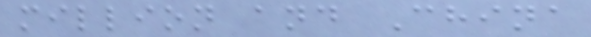million and China
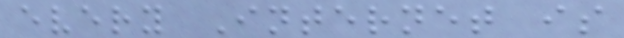every Internet is
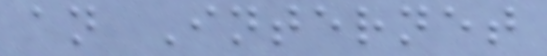an Internet
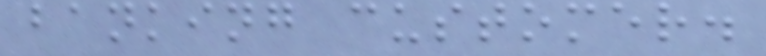banking customer.
